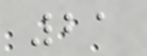21
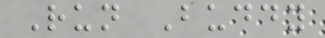Run Buddy
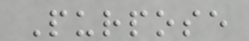Purpose
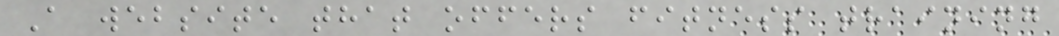A website that offers fitness training
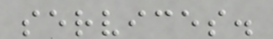services.
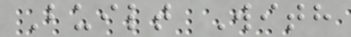Built With
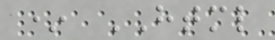* HTML
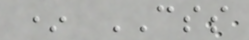* CSS
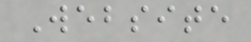Website
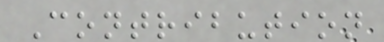Contribution
